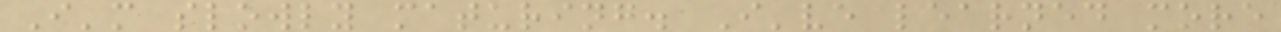I'm slowly maturing. I've learned more
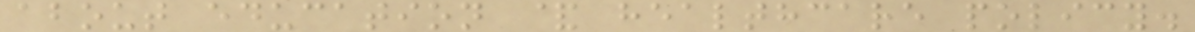about education & healthcare policy.
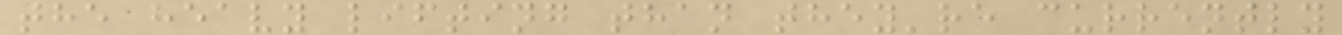the heavy lifting than they're currently
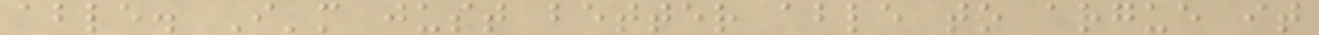able. I'm just better able to argue it
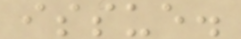issue.
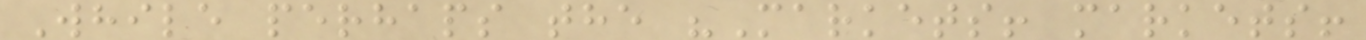While perhaps the "Markets! markets!
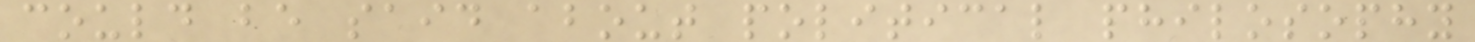could be said about political philosophy
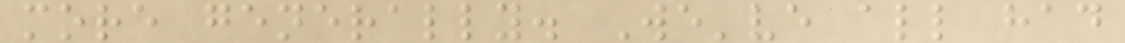more generally. We've all had
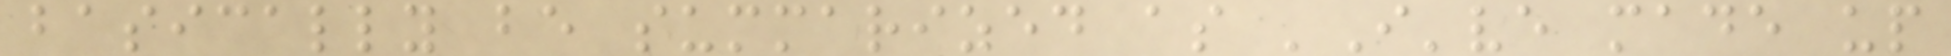basically be summarized as 'I've made up
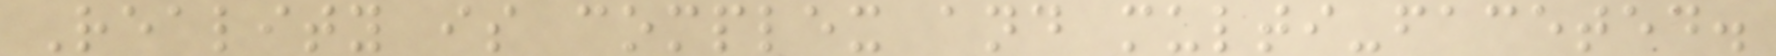Reality is complex and multi-faceted.
